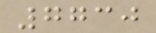7730
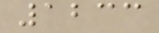1233
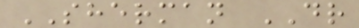SHERMAN DR
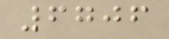6706
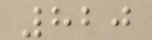820
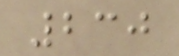230
